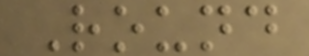Round
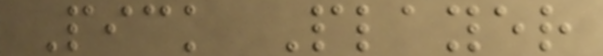Pick Player
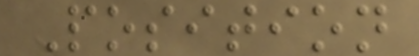Position
